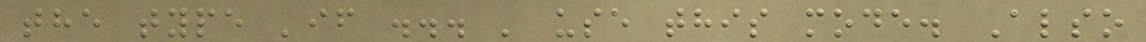the type 'if ... ' use this mode. Also
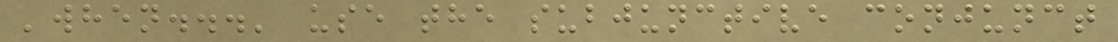'when...' use the subjunctive conjunct
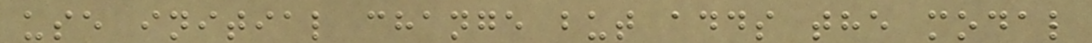use initial change but adds the modal
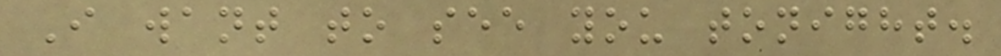I want to see you tonight.
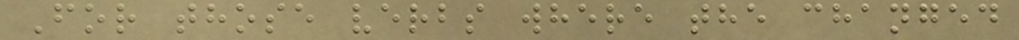For those verbs where the changed
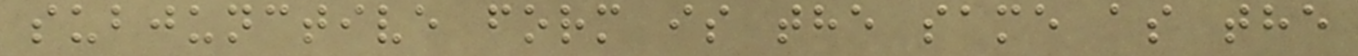subjunctive form is the same as the
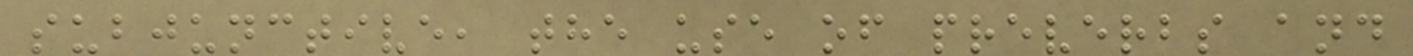subjunctive, the use of preverbs and
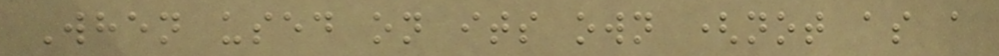When used on its own (not as a
